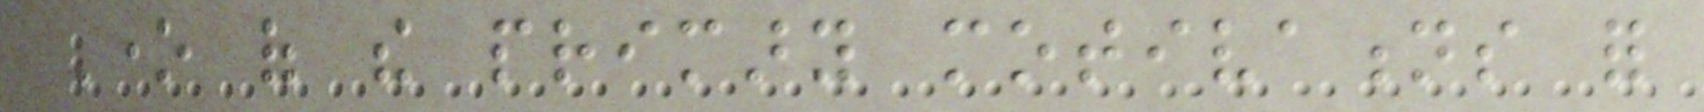One of the primary motivations for
